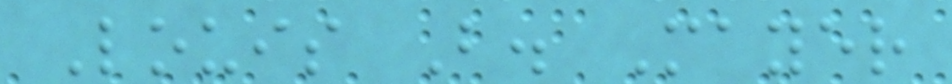Louis B. Mayer
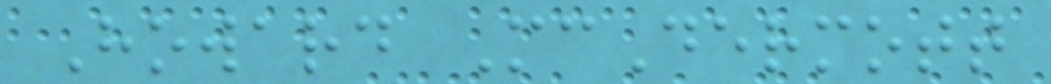Howard McDermott
